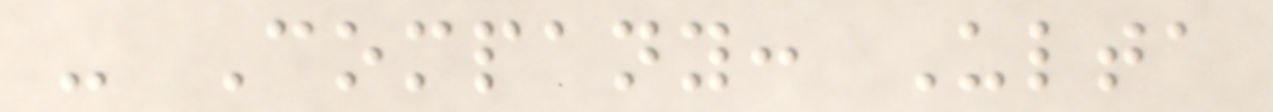- Company: Ulta
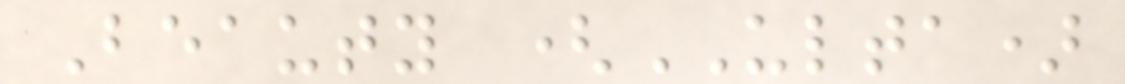Beauty (ULTA)
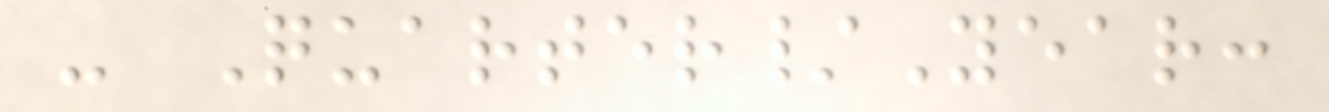- Quarter/Year:
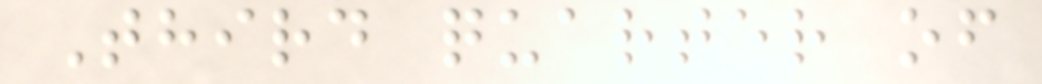Third quarter of
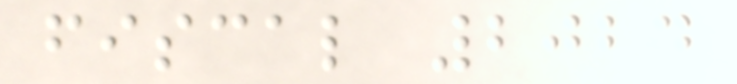fiscal 2024
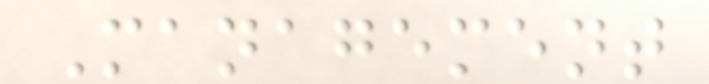Management
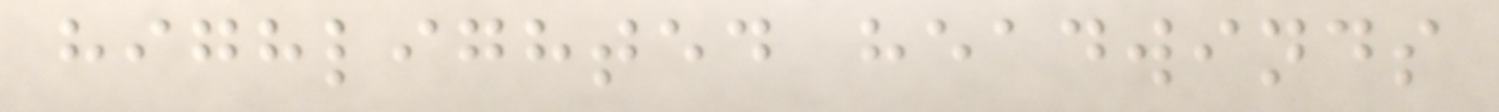highlighted headwinds
